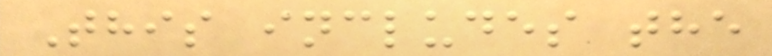This includes the
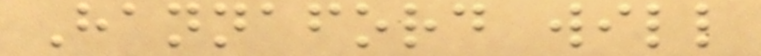Hannaford will
